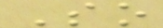So
